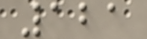121
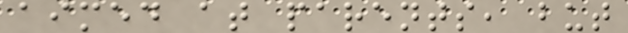aimed at parents, but
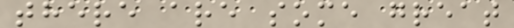there are some great
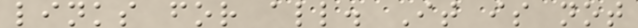links for all. It is not
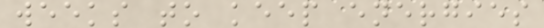weeks to keep energies
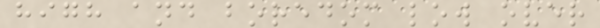high and boredom low over
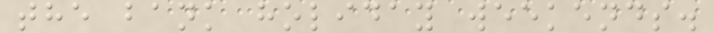the bank holiday weekends.
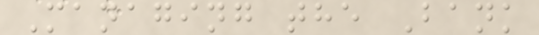Managing the Bank
